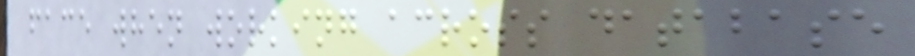face when working across database
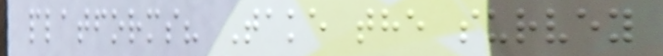platforms? Take the survey
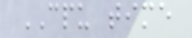CPU time
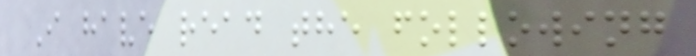I have read the following
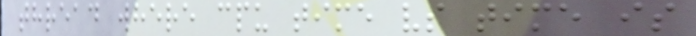thread where cpu time vs time is
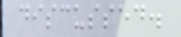discussed.
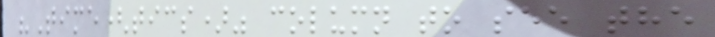"Time(tics)" column to see the
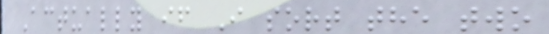Actually if I sort the two
